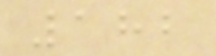182
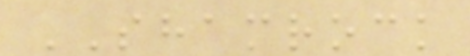SHAMROCK
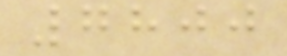7800
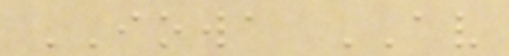IOWA AV
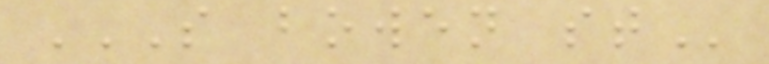S BOWEN ST
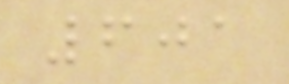601
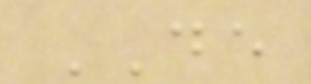DE
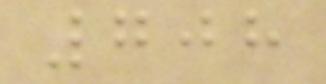708
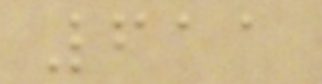611
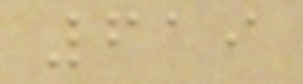619
